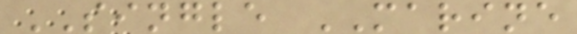SINGLE MARINE
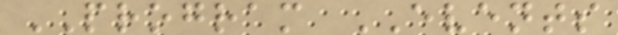PROGRAM EVENTS
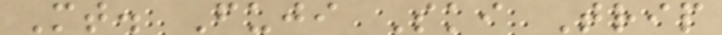Mt. Fuji Ski Trip
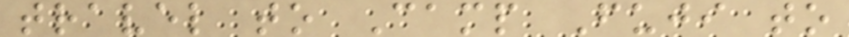travel to Camp Fuji to
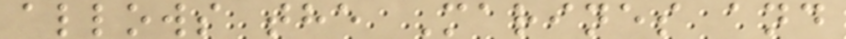allows the Marines and
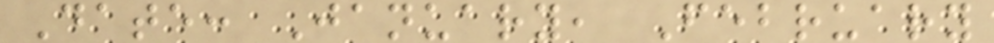Date: January, February
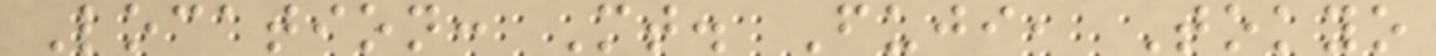Location: Mt. Fuji, Tokyo
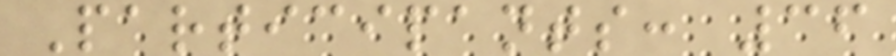Participants: 36
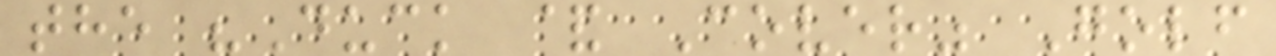the "Duck & Cover" Golf
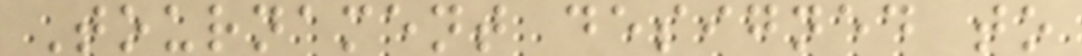Tournament designed to
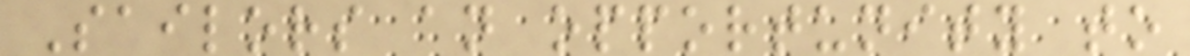Sailors an opportunity to
